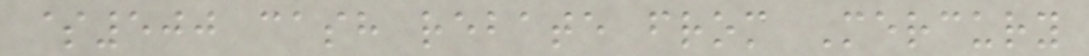$500 cash rebate from Mercury
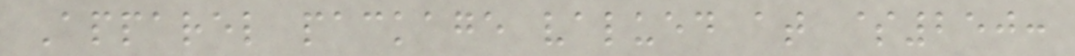Apparel package valued at $250:
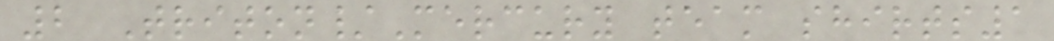2 Triton/Mercury team shirts1
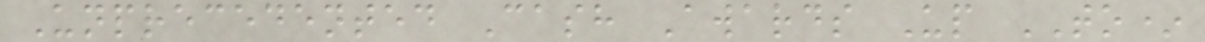Unprecedented Cash Awards Up TO*
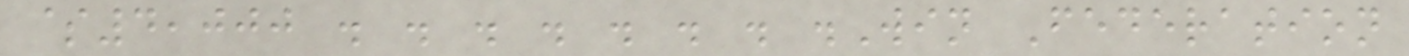$4,000 . . . . . . . .Win Federation
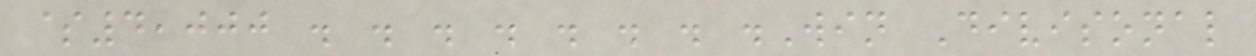$4,000 . . . . . . . .Win Divisonal
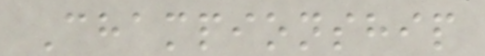Championship
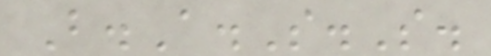B.A.S.S.
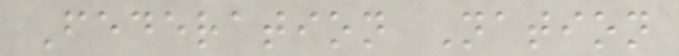Federation Nation
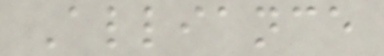Alliance
